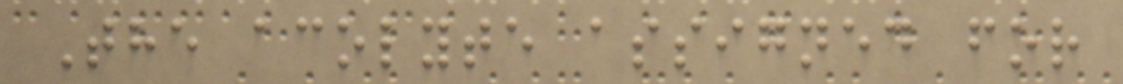The acolyte assigned for
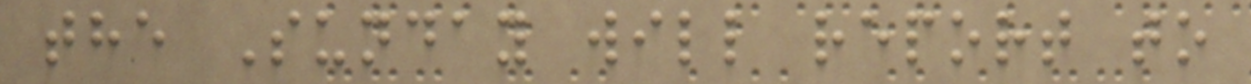the Sunday will report to
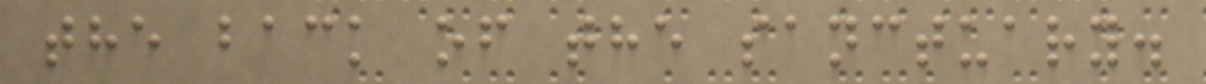the back of the sanctuary.
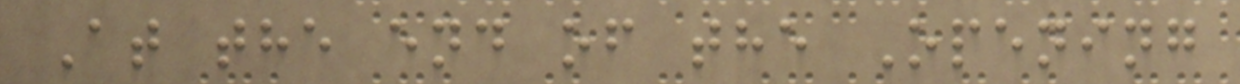At the end of the Opening
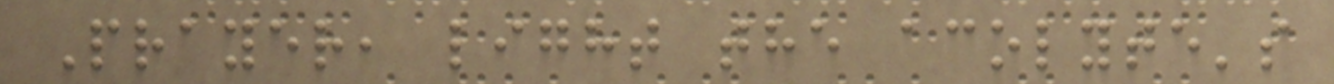Prayer, light the acolyte's
